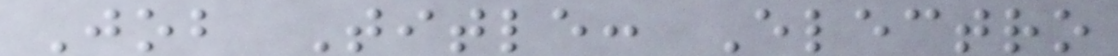Job Title: Electro
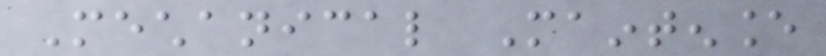Mechanical Maintenance
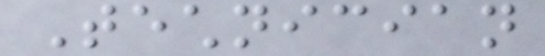Technician
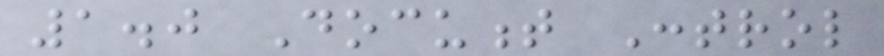1.0 Document Control
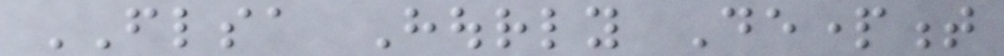FLSA Hourly Department
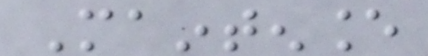Maintenance
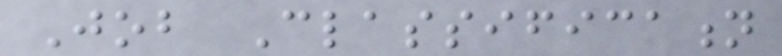Job Classification
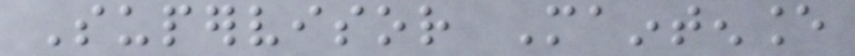Supervisor Maintenance
